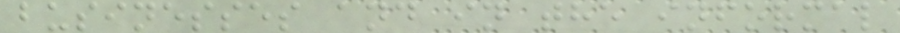businesses and in the informal
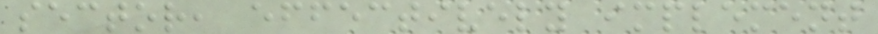sector, effectively implement
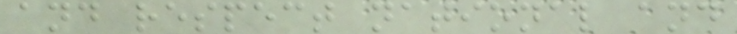and respect national and
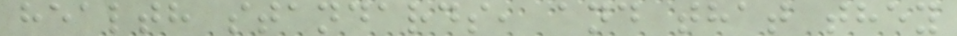health standards, and that they
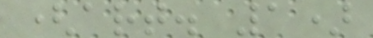(art. 1)
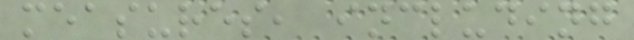measures, including
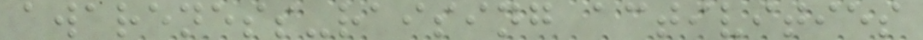awareness-raising activities
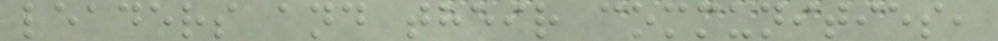leaders and their communities,
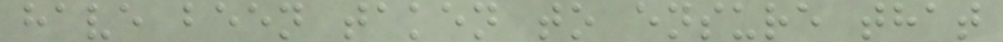have been taken to ensure that
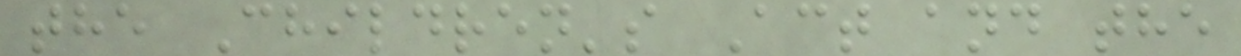the Children's Act and the
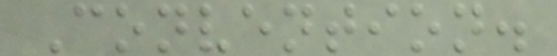Convention.
